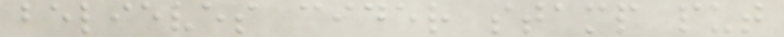believes cider stamp put
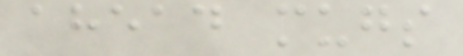ahead mugs
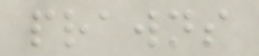prawns
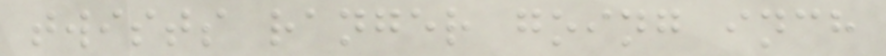twists ranger going inch
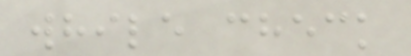while check
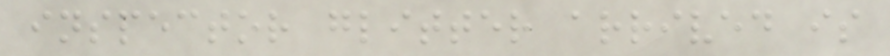inspector glitter arrived is
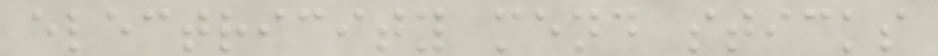electricity mend sticks
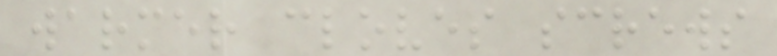warmer cloves screws
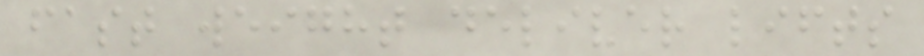fast weight deliver lifts
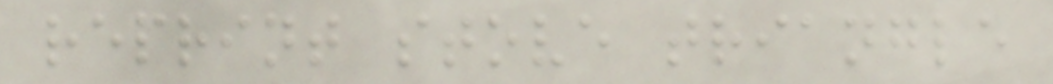reprint stove triangle
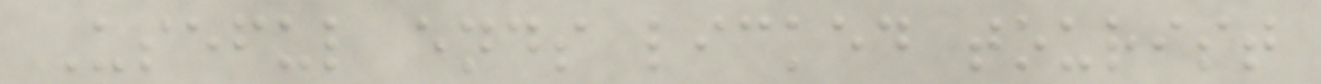Useful ends licked tourist
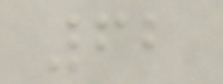62
